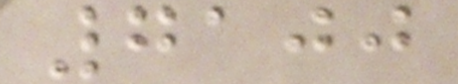7100
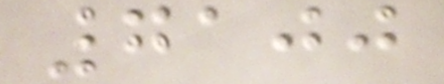7100
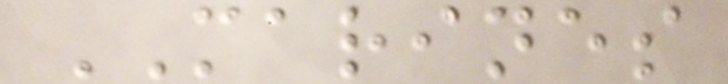MARINES
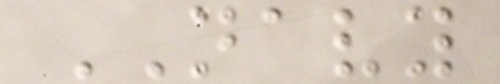NAVY
